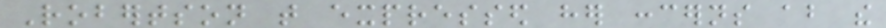Robertson that expressed her concerns about the
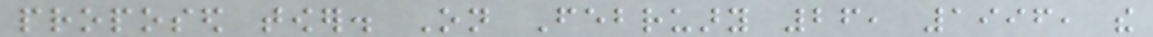proposed tower. On February 26, 1996, the
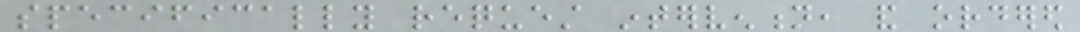specifically request intervention, and ordered
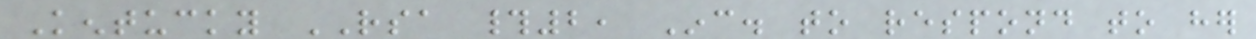Kentucky RSA #2, Inc. to respond to her
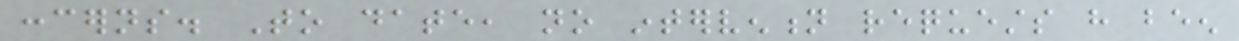concerns. To date, no intervention requests have been
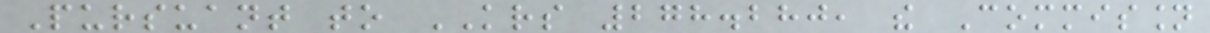Pursuant to KRS 278.280, the Commission
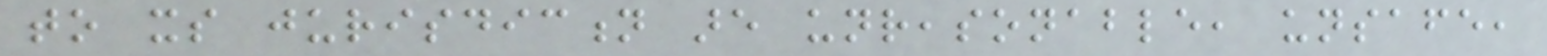to its jurisdiction are unreasonable, unsafe,
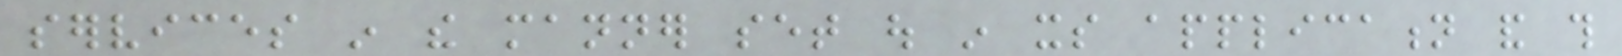services in the manner set out in its application and this
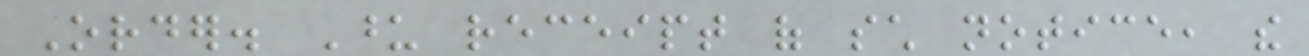Order. Upon receipt of such notice, the
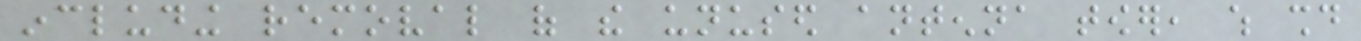including removal of the unused antenna tower, which should
